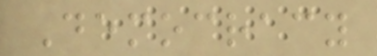Democracy
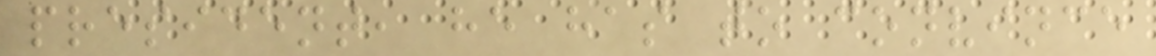president, he has to convince
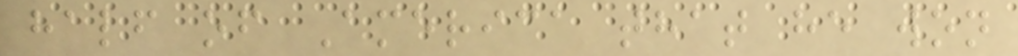half of America that he won
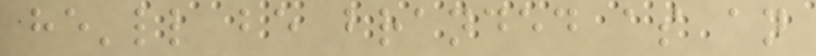he'll be branded as an
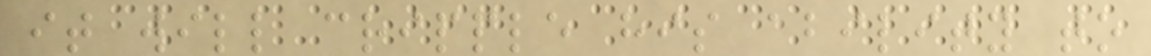it will cripple his ability to
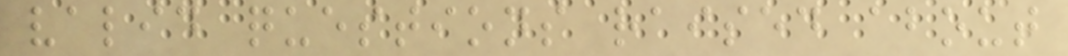valid questions raised about
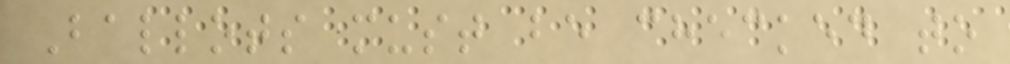Ballots must be checked to
